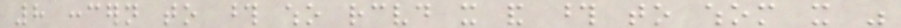8 concern to those who received it and those to whom it was
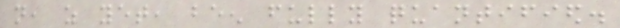not, as yet, been fully quantified.
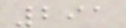291
